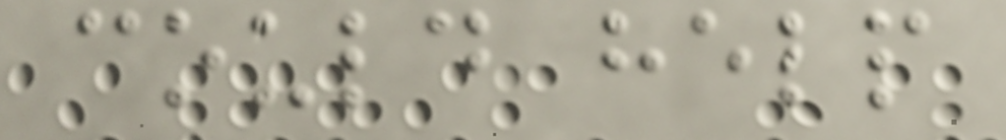could help
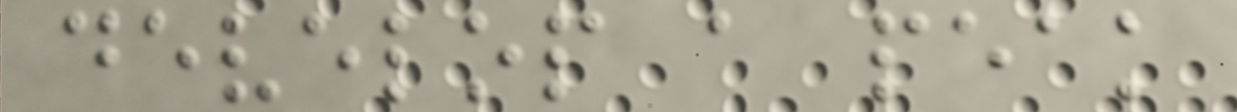develop a peak
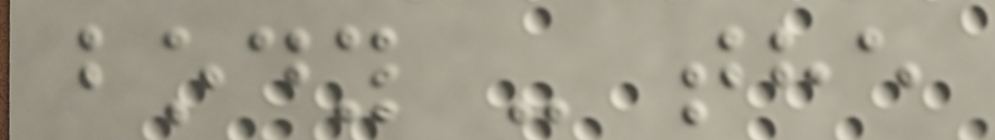body - the
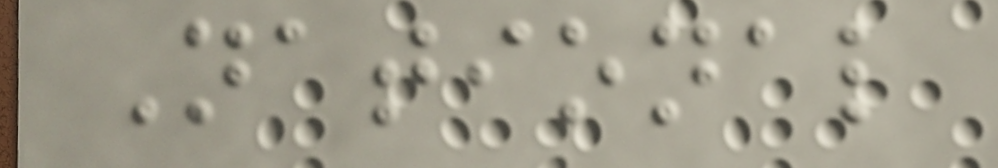National
